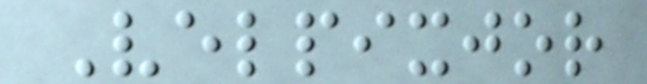Velpixjor
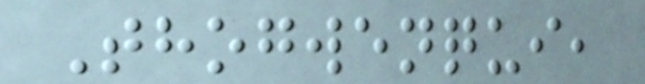Thogwenqui,
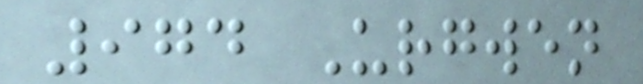974 Urgwen
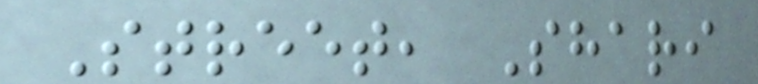Street, Shari
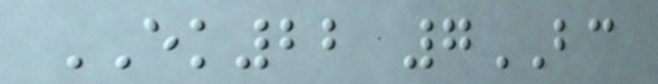EK22 7BC
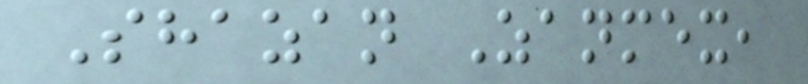Shazan Zanmex,
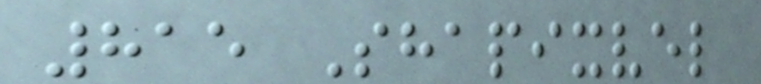815 Shapixvel
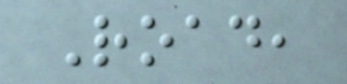Road,
